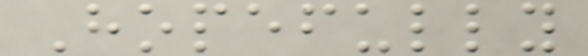Hopefully
